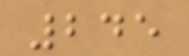245
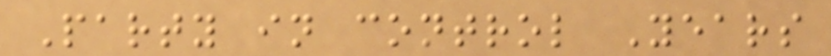Party in control Years
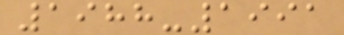1988-1991
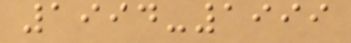1994-1999
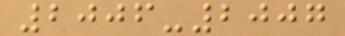2006-2007
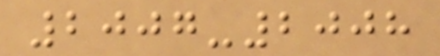2007-2008
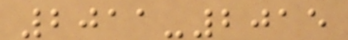2011-2015
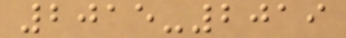2015-2019
